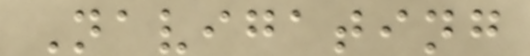Navigating
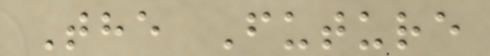The Future
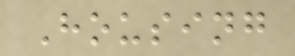Housing
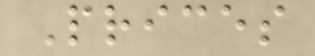Prices
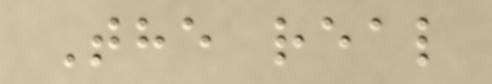The real
